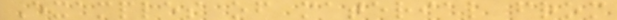Examples of material from
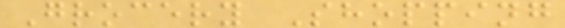Grocery Shopping
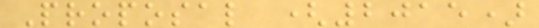Proposal (2015)
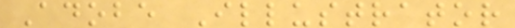Adobe Illustrator
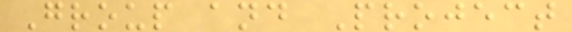Group and Project
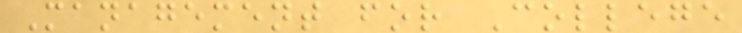Management for College
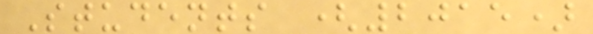Students (2015)
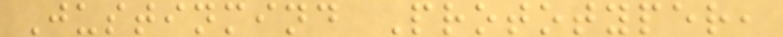Justinmind Prototyper,
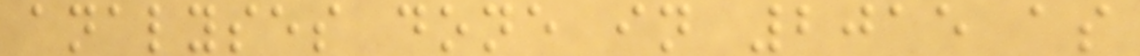analyses done in 2015 as
